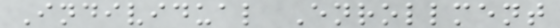Individual Enrollment
